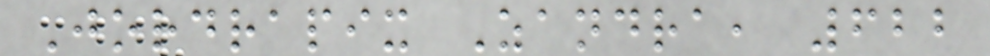Jordrapix Zandra, 622
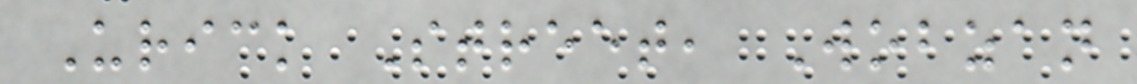Urick Street, Wobzan
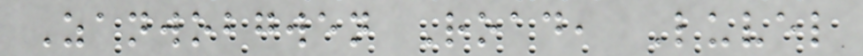Zanwobgwen Road, Luvel
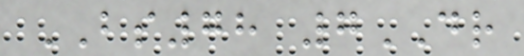BS78 7DR
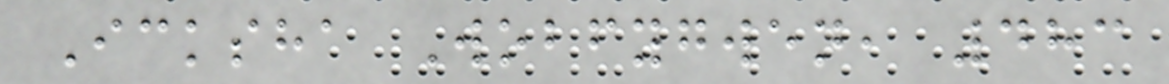Icksha Wobfygwen, 483
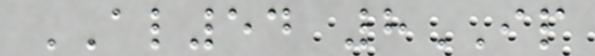AL54 8IP
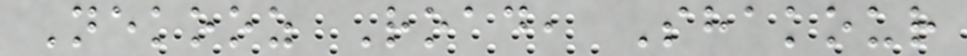Nekooz Road, Shakour
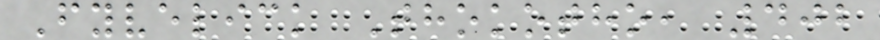Fyvelick Thokotho, 402
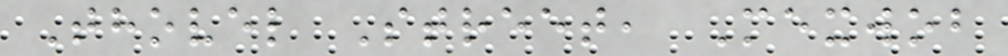Thovel Street, Mexwob
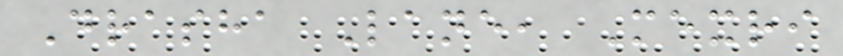Drasha Lane, Mexri
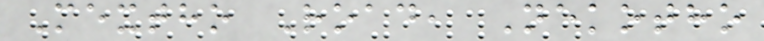Mextho Road, Nekotho
